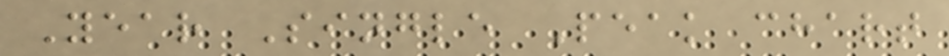Year Single Peak chart
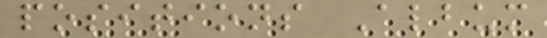positions Album
